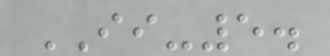II-5.
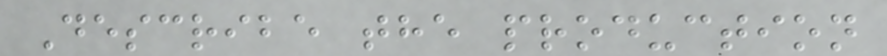Describe the production
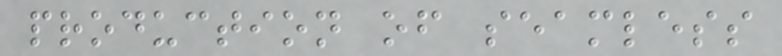production of seamless
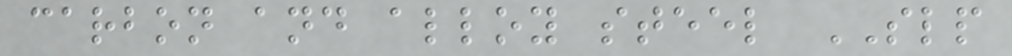carbon and alloy steel SLP
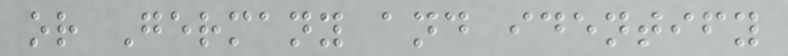or Germany and identify
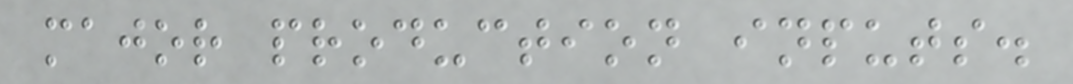major production inputs.
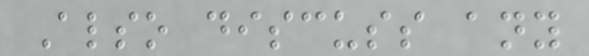Also discuss any
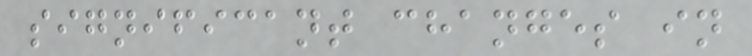significant changes in
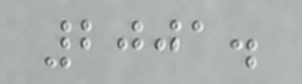2001.
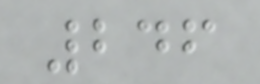246
